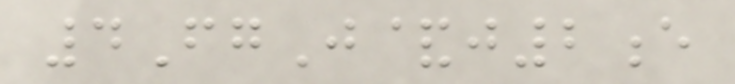4FgJ&j2e
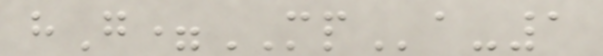hG=MPa-1
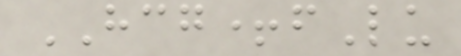HCG+fLu
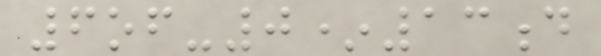6of-0*13d
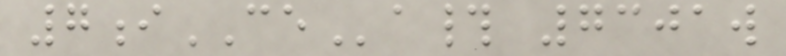7iCEa# 7301w
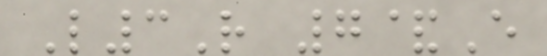L3R 7&E
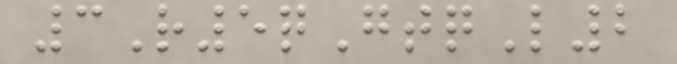3R5qGtqL2
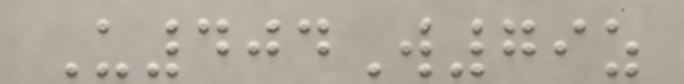U404W79z
